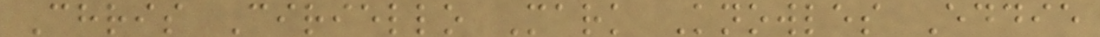Chris Ciriello Mark Knowles Eddie
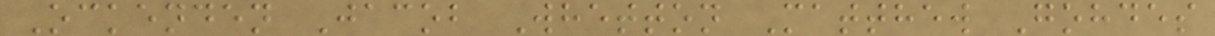Ockenden Jacob Whetton Matthew Gohdes
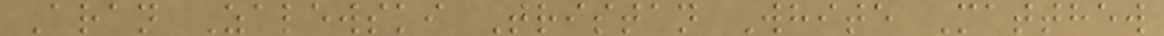Aran Zalewski Tristan White Matthew
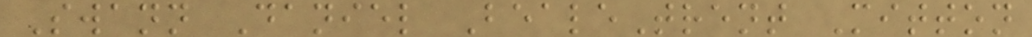Swann Daniel BealeTrent Mitton
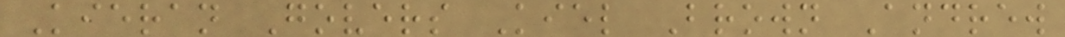Kieran Govers Kiel Brown Andrew
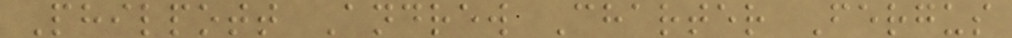Philpott Andrew Charter Fergus
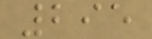295
